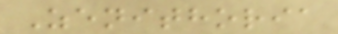Zenithoria
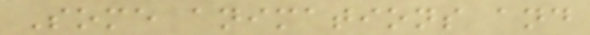Some animations and
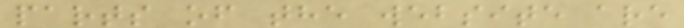parts of the website are
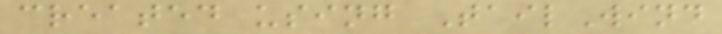created using TailWind
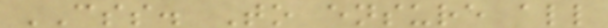CSS. To ensure all
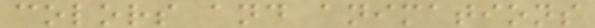colors and animations
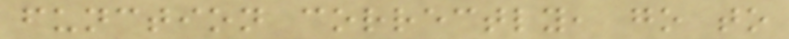function correctly, go to
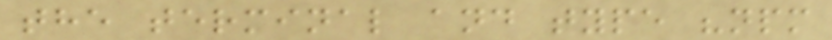the terminal and type "npm
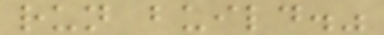run build."
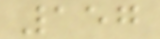157
